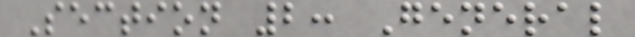Section 2: General
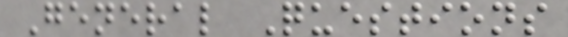General Questions
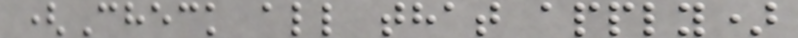(Check all that apply)
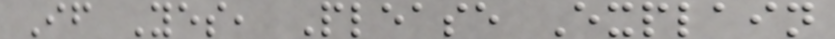If Yes, Please Explain
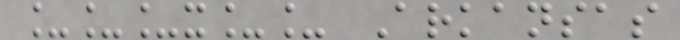___x__ Arkansas
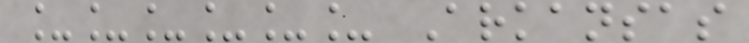______ Arkansas
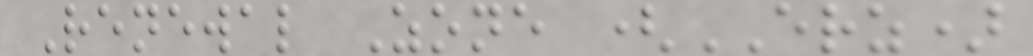Renewal Zone (ERZ)
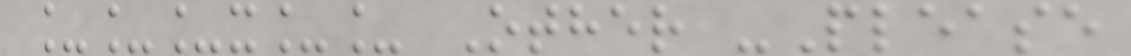___x__ Other -Please
